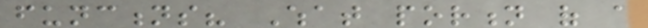functions? What portion of a
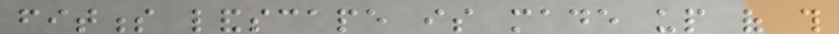fitness landscape is made up of this
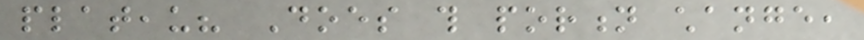plateau? Does this portion change,
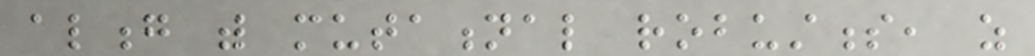along with mutational robustness, as
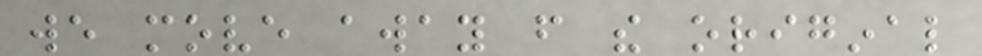we move away from the original
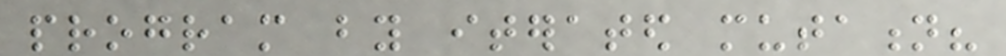program by iterated mutation?
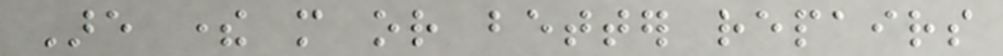Are there more or better repairs
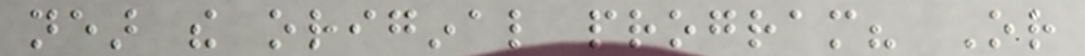near the original program? Or
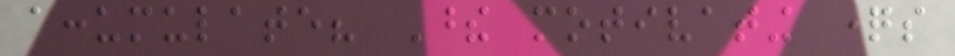accumulate? These motivating questions
